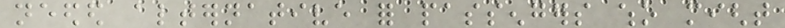needed alternative for passengers who might
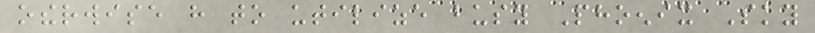otherwise have to utilize busy Phoenix Sky
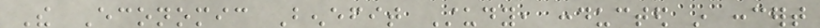The Economic Benefit Study, conducted in concert
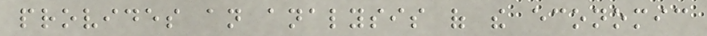provides an analysis of the economic
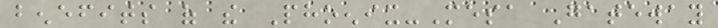benefits of the Phoenix-Mesa Gateway
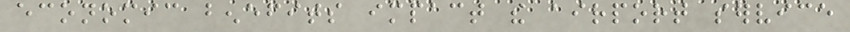economic benefits impact the airport service
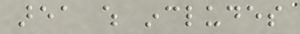area which includes
